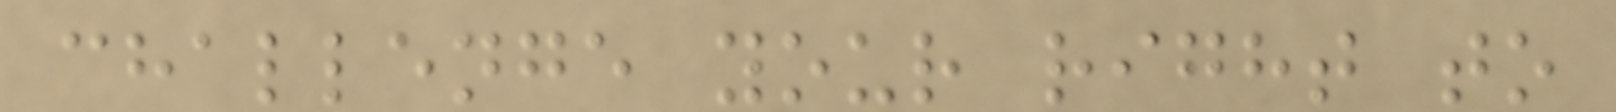challenge your right to
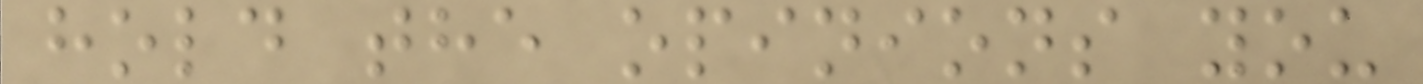hold the opinions you
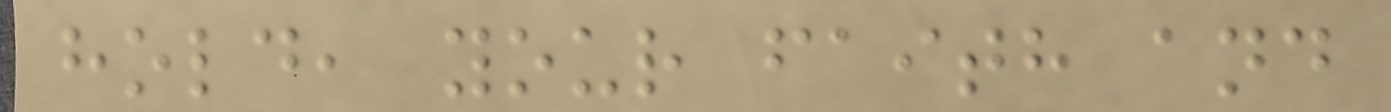hold, your faith and
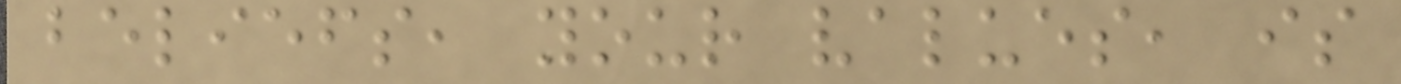beliefs, your values, is
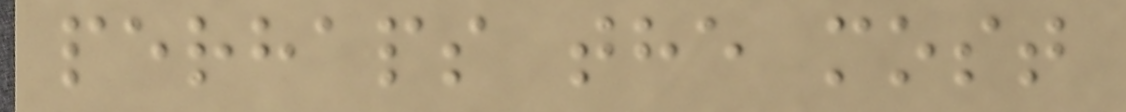perhaps the most
